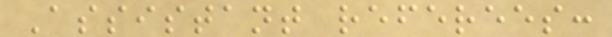Assistant referees:
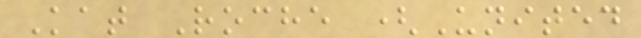Kat Roche (United
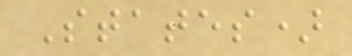States)
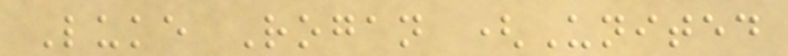Luke Rogan (United
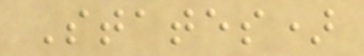States)
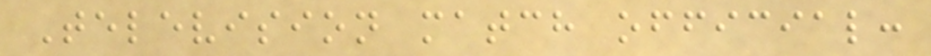Television match official:
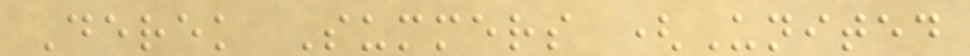Derek Summers (United
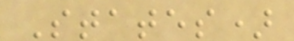States)
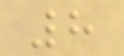8
